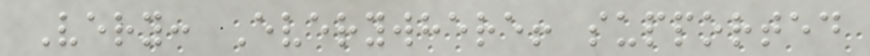Very: Everywhere! supported
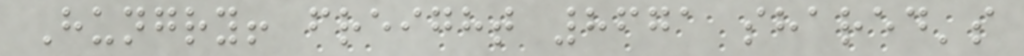Hungry! freight 8671 shared's
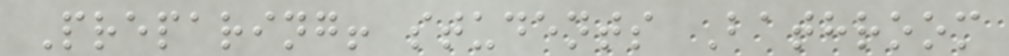Preparing! students Bathroom
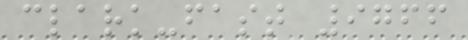clark-fast 9766
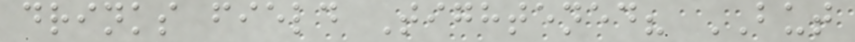drinks field Tightened? BUT
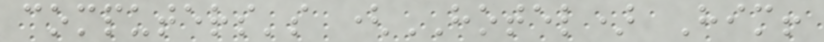computers's (HOTEL) Him!
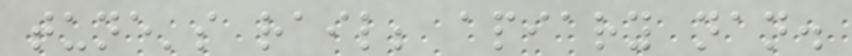tune's rail; apiary nan.
